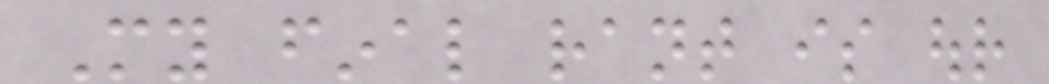My final rant is our
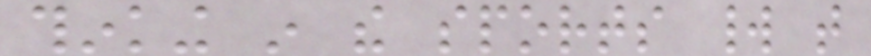thinking in the sports world that
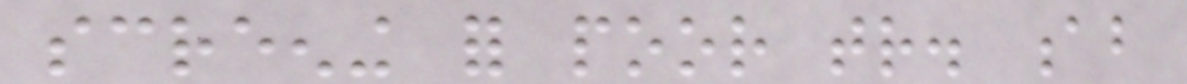screening for poor tr. ab
